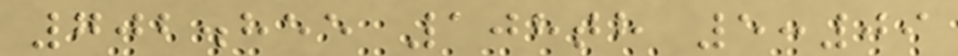702.855 108th 5:09
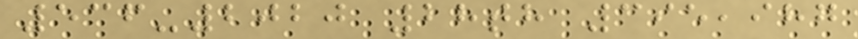536-2020 28th 395,987
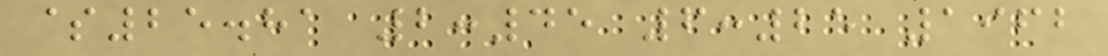$25.81 2:45 6:25 1962
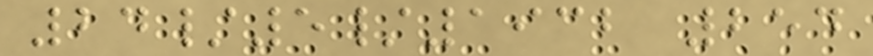24/5/1932 254
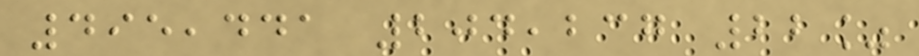495,441 204,237 22%
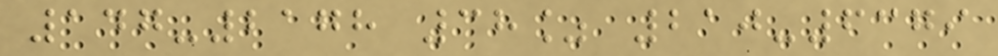147-2178 38% 210-6379
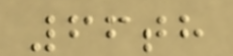66th
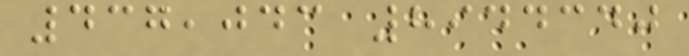437,043 8944340
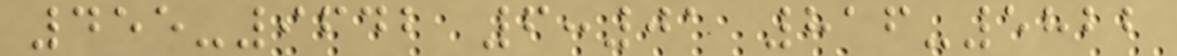455-9642 6:01 816-5822
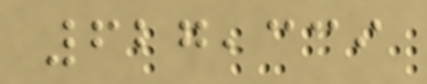627,339
